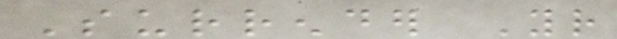Surrender Your
